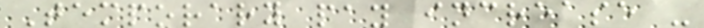Temporary pay increase -
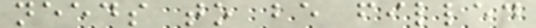needs to be filled
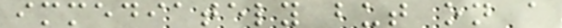immediately but on a
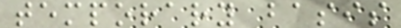temporary basis
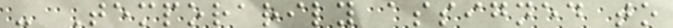- Temporarily assigned to
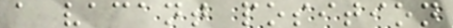a vacant position
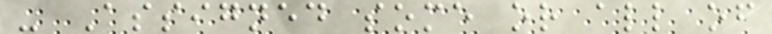- Assigned some or all of
